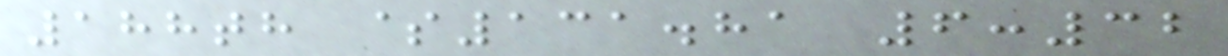188th $131.81 6:32
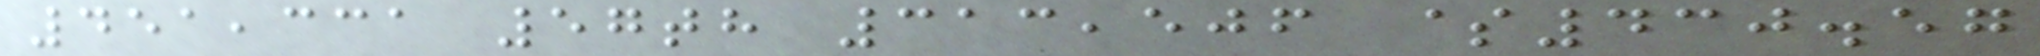451,331 57th 313,506 $430.57
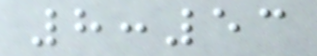8:53
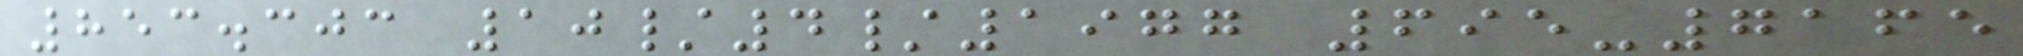853.303 10/4/1977 695-7165
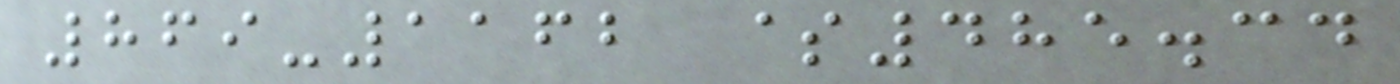869-1162 $485.34
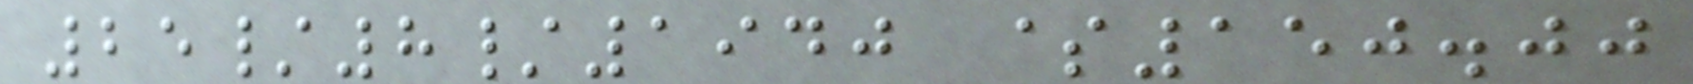25/8/1940 $150.00
